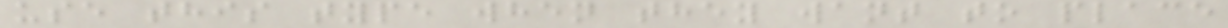use this type when they want to place
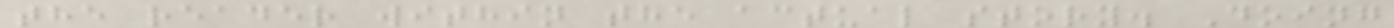the reader within the actual story. Doing
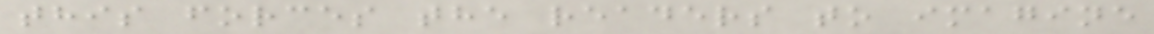this forces the readers to imagine
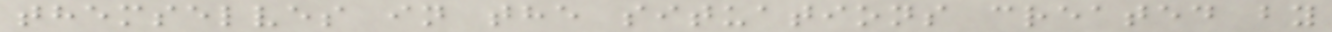themselves in the situations created by
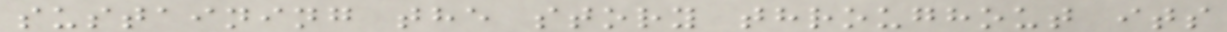sustaining the story throughout its
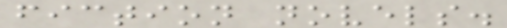fiction novels.
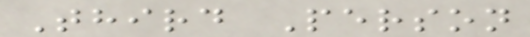Third Person
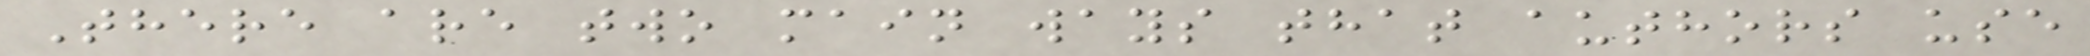There are two main ways that authors use
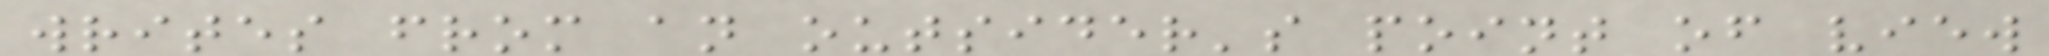writes from an outsider's point of view
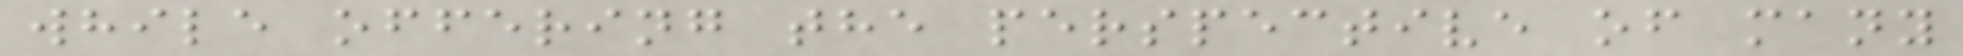while offering the perspective of many
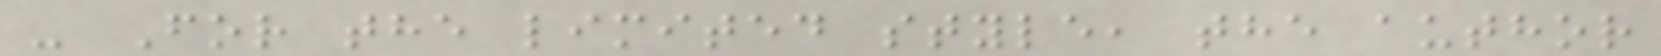- For the limited style, the author
